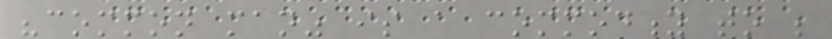"common man" is a commodity to be
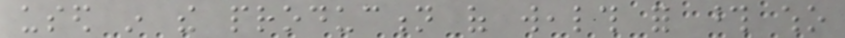used in the production of wealth for those who
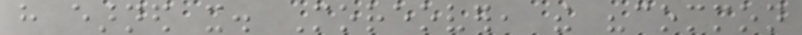have earned it. Moreover, the "common
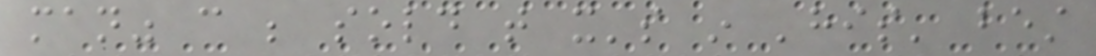man" can be sold that it's in 'his' best
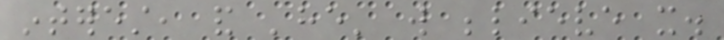interest, and 'he' will believe it.
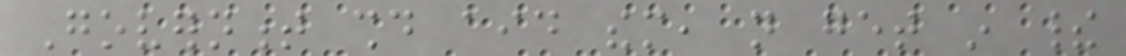Government should aid them, not get in their
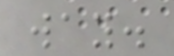way.
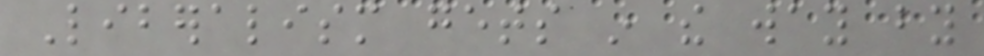Liberalism gets in the way by
